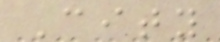City
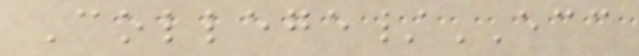College/ECC
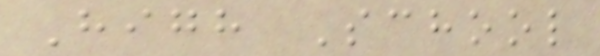High School
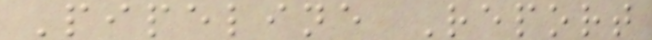Pipeline Report
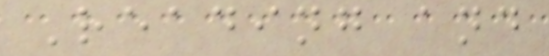Reading and
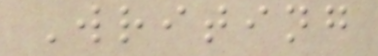Writing
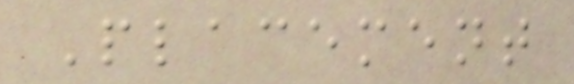Placement
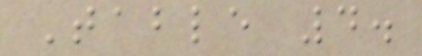Table 4.
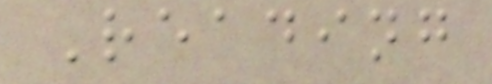Reading
